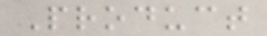Product
